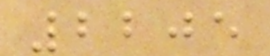2205
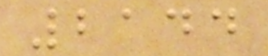2144
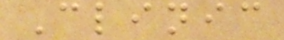Clinic
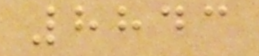8843
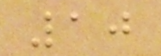10
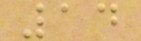14
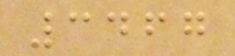3467
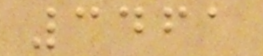3461
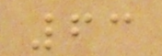63
